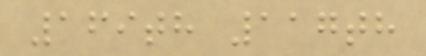169th 117th
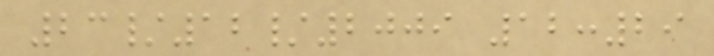23/12/2009 12:29
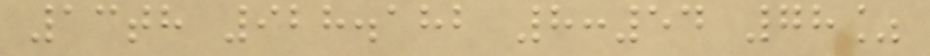13th 928.182 8:54 78%
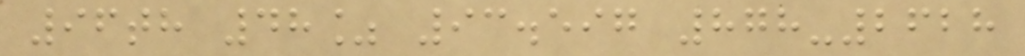96th 48% 93.597 878-2628
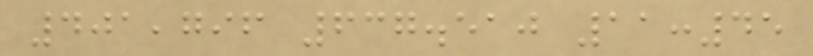401,796 637.510 11:45
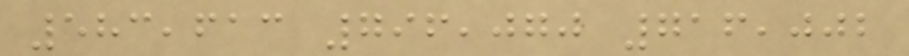583,613 796,070 716,002
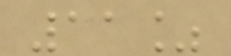11%
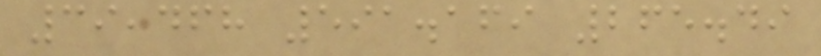39,468 591.169 265.49
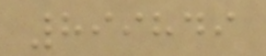899849
